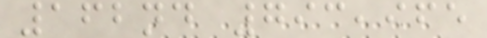162nd 793,965
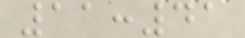11:41
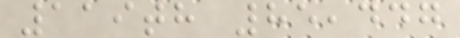119th 85,447
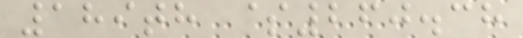189th $260.38
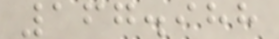167.988
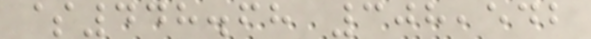$448.68 308,542
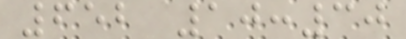652 10:30
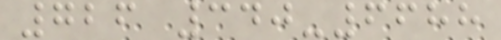726 340-6688
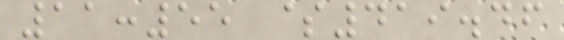11:55 $419.46
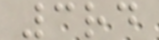3rd
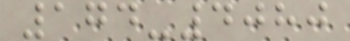174-4080
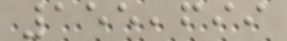155,699
